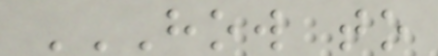HOW TO
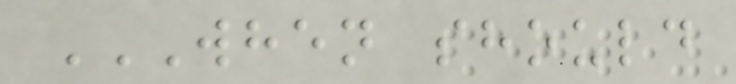WHEN SHOULD
